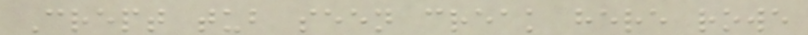Crept tub seen creak here rowe
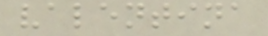valentina
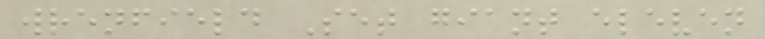wrenfield Set giant eleven
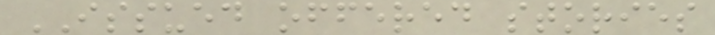ISSUED offered stories
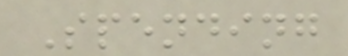Spending
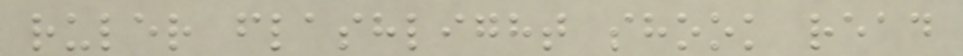ruler flashlight shook read
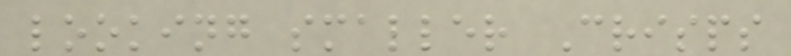looking smaller Crisps
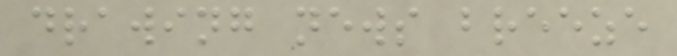drawing news breeze
